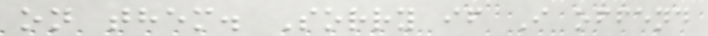on them. Sorry if I offend
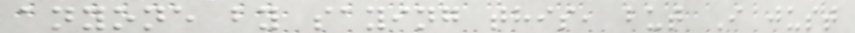anyone by saying this, but I just
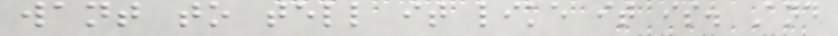want to tell it like it is. And
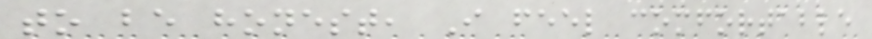to be honest, I feel comfortable
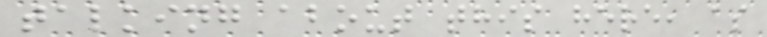talking about this here, as
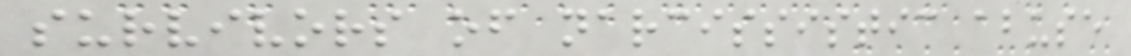survivors of narcissistic abuse
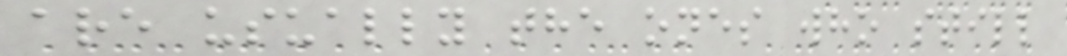are usually the ones who still
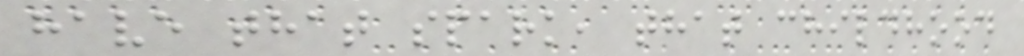have that spark, that childhood
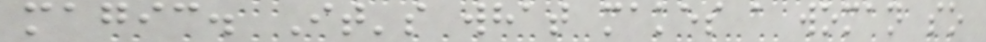magic. It's what makes a woman so
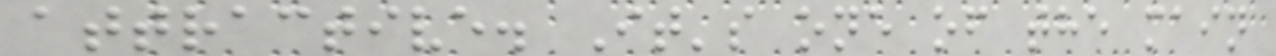attractive. It's one of the main
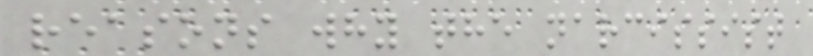reasons why the narcissist
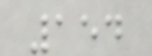154
